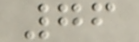76
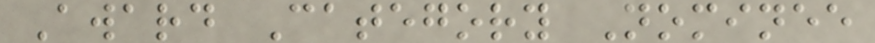Award Category Nominee
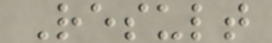Result
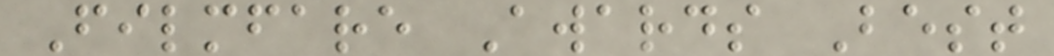Filmfare Awards Best
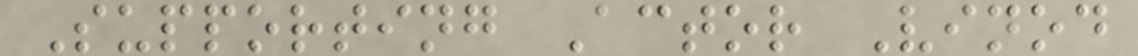Supporting Actor Vinod
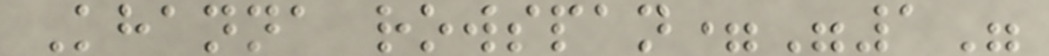Khanna rowspan="1"
